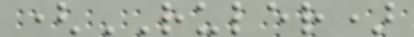(RULER)
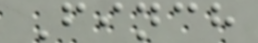Finch
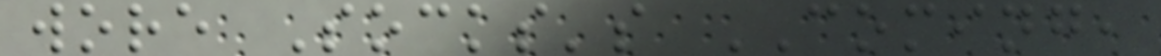wore Socks's COMING,
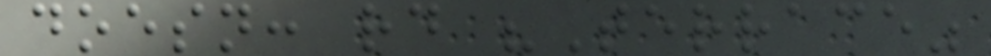doesn: rd "Terrace"
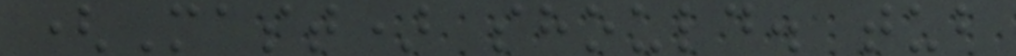(Mast) should. tub
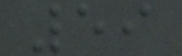59
